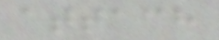attach
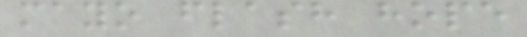mayo flash hope
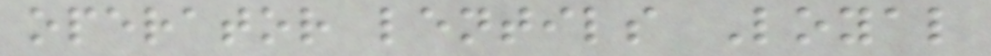operator lentils Loyal
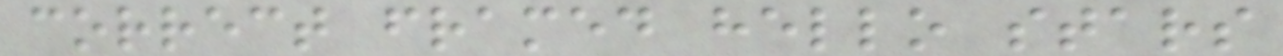correct framed hello stars
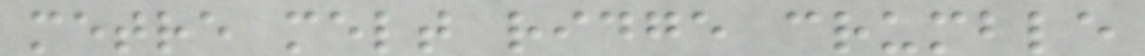metre melt ridge crumble
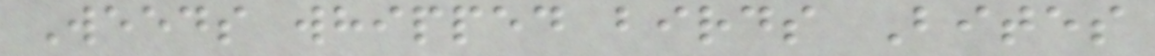Weeds whipped birds Bites
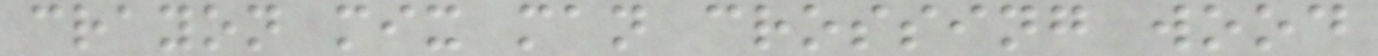crayon mix man crossing wood
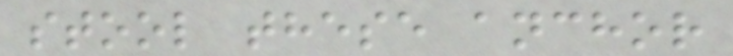stool these anchor
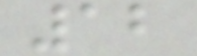12
